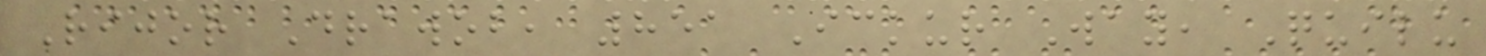Rijor Drawob, 851 Ickur Way, Quilu
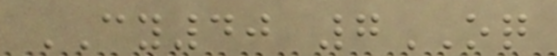CY40 7OQ
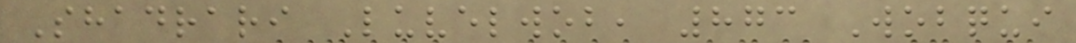Shadrari Luvelwob, 873 Wobqui
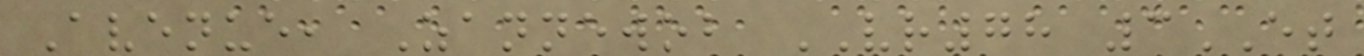Avenue, Zannewob VR78 3ET
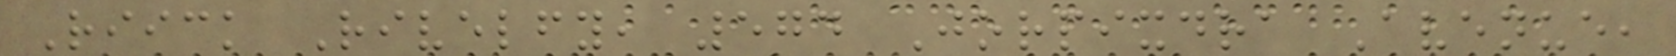Riick Rivelfy, 574 Jorpixdra Avenue,
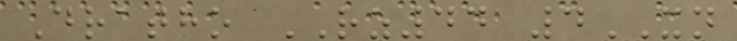Dratho RZ44 4XN
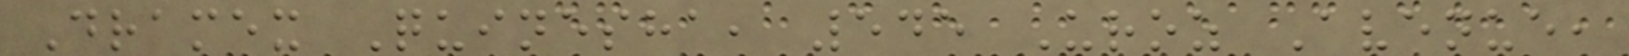Dramex Quinesha, 545 Uroz Avenue,
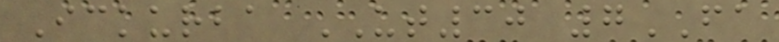Ickurba UT30 7FA
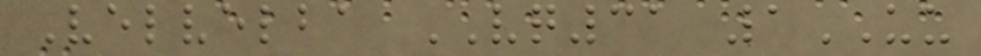Velvelba VQ31 1UU
